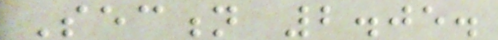Section 2.05.
